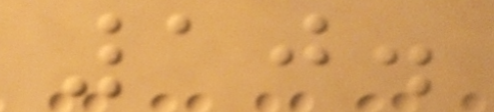10.
